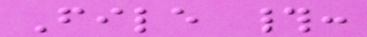File #:
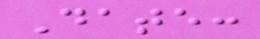Date:
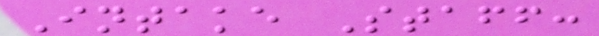Intake Staff:
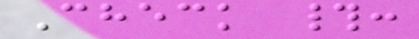Check #:
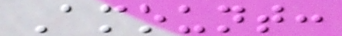Amount:
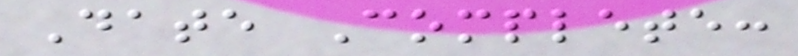Date Complete:
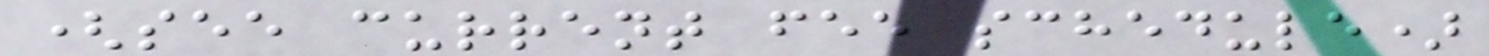(see current fee schedule)
